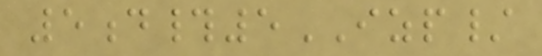5d#5IZP/
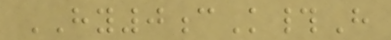HY0cK#H
